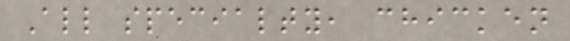All specialty, chicken
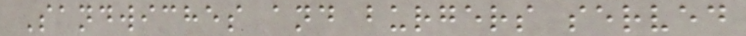Sandwiches and burgers served
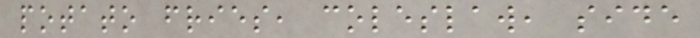potato fries, coleslaw, side
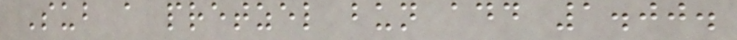Sub a pretzel bun add 1.00.
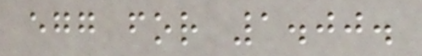egg for 1.00.
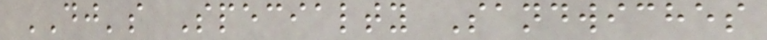DJ's Specialty Sandwiches
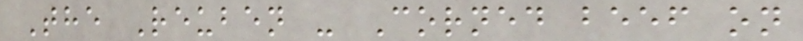The Reuben - Corned beef on
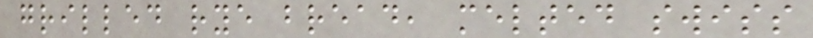grilled rye bread, melted swiss
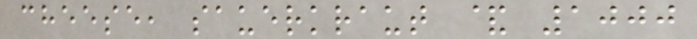cheese, sauerkraut & 1000
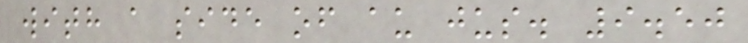with a side of au jus. 9.50
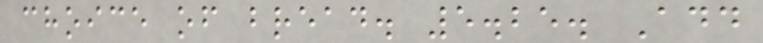choice of bread. 5.25. Add
